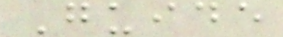Guide
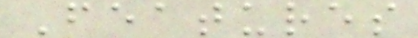Features
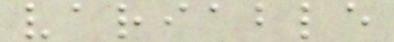variable
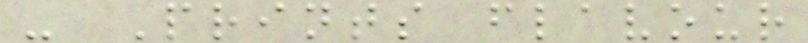- Prints flavour
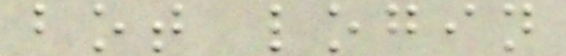bot login
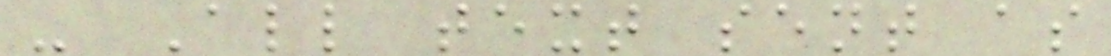- All text sent as
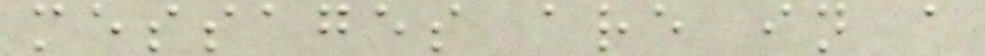messages are in a
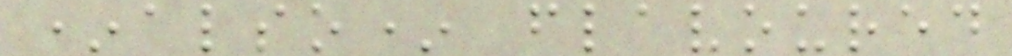*also* flavoured
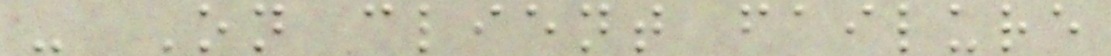- On client failure
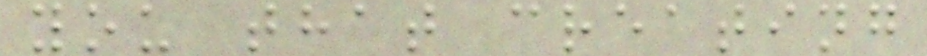you that creating
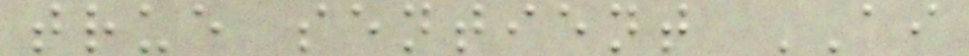true sentient AI
